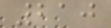210
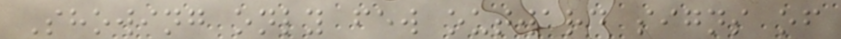Showing only few outward signs of
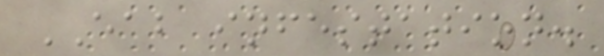EAB infestation.
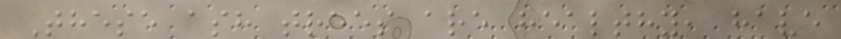These ash trees are healthy, have
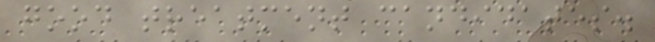good treatment candidates.
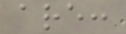are:
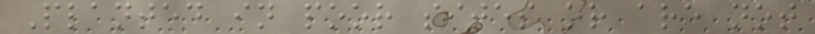Planted in poor sites or are not
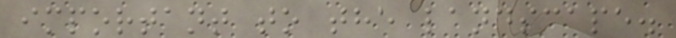important to the landscape.
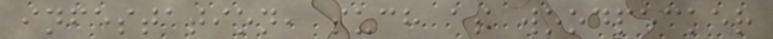infestation, such as woodpecker
